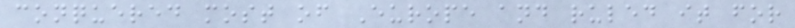conquered most of Europe and ruled it for
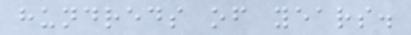hundreds of years.
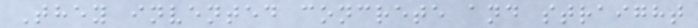They invented concrete and straight
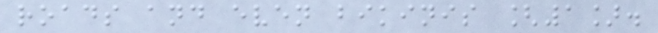roads and even bikinis [1].
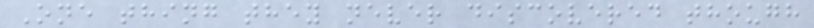One thing they never discovered though
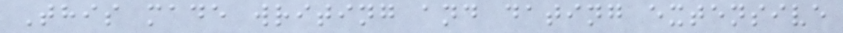This made writing and dating extensive
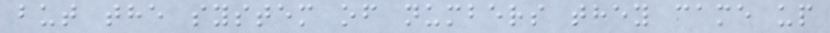but the system of numbers they came up
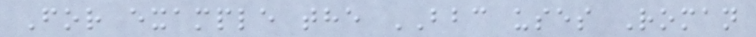For example the BBC uses Roman
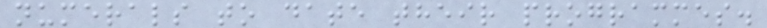numerals to date their programmes.
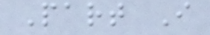Part I
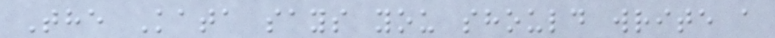The Kata says you should write a
